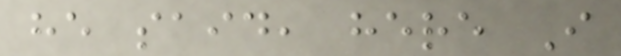he said, here I
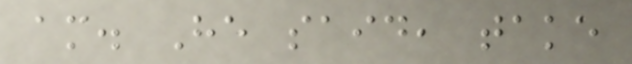am. He said, take
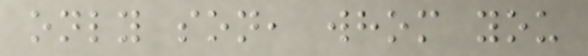only son, whom you
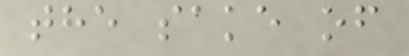the sake of
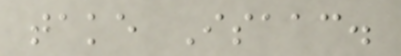take Isaac.
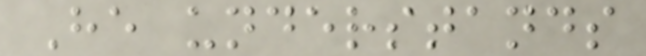He understands
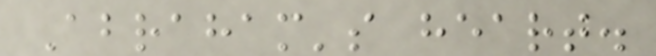Abraham's heart.
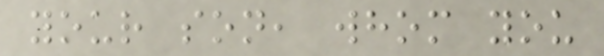your son, whom you
